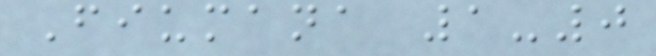Fiumana 1-0
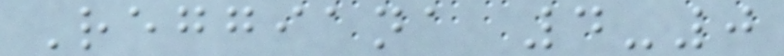Reggiana 4-0
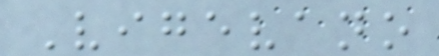Vigevano
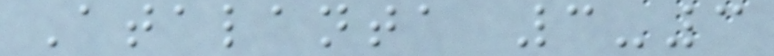Atalanta 3-3
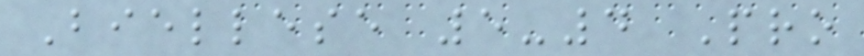Biellese 5-4 Pro
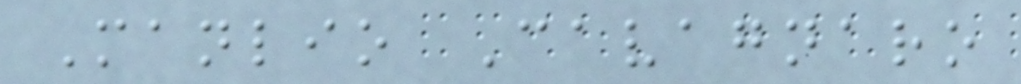Manlio Cavagnaro
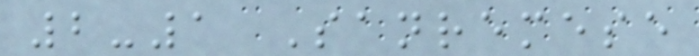2-1 Sanremese
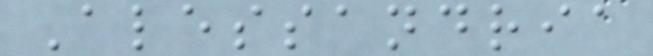Alessandria
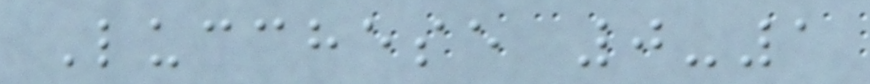Lucchese 0-1
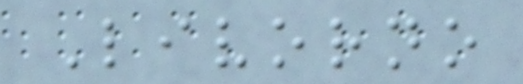Livorno
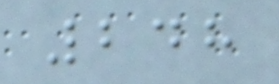248
